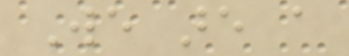We are a
